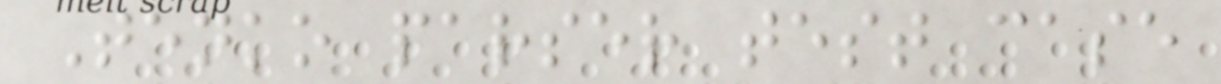Tenko parser test case
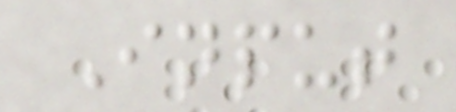Input
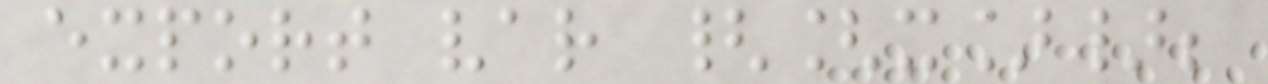export var {[x]};
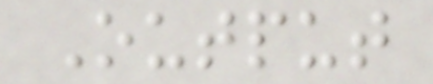Output
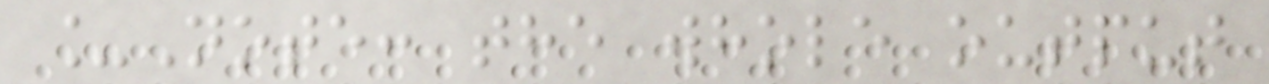_Note: the whole output
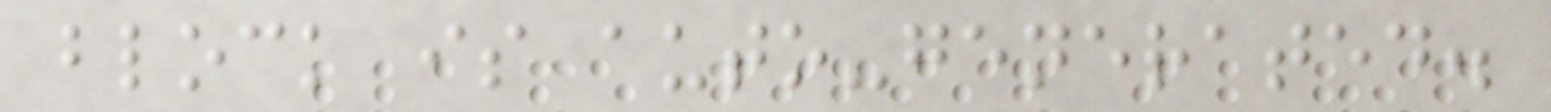block is auto-generated.
